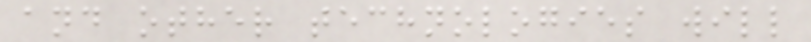and other technologies will
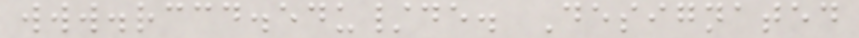www.rccd.edu/de. Designated
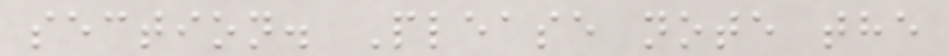section. Please note the
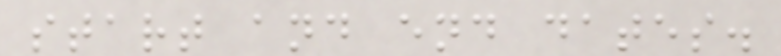start and end dates.
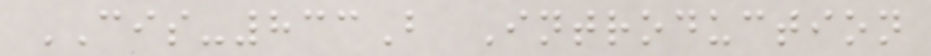CIS-833B Introduction
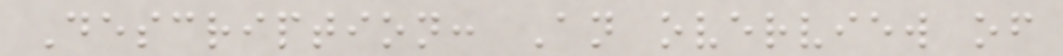Description: An overview of
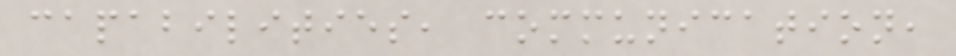capabilities, communication,
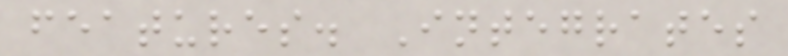features. Integrates
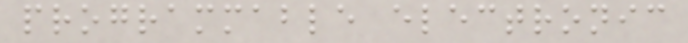programmable electronic
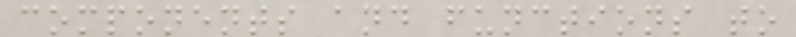components and functions to
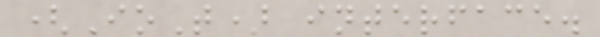(IoT) interface.
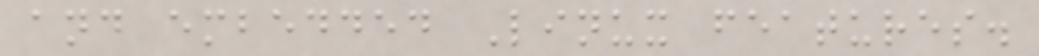and embedded Linux features.
